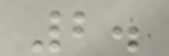2.
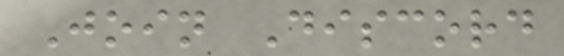Join Discord
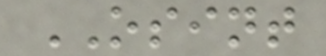OSINT
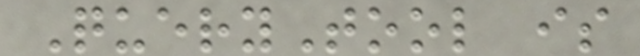QueryTool is
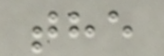the
